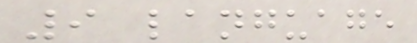9 language
